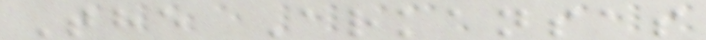The Arkansas
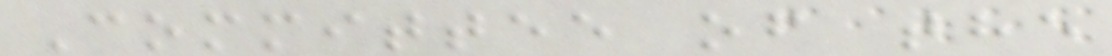Committee of the
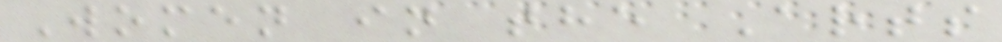Women in the Arts
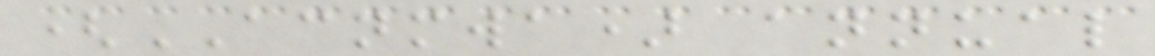(ACNMWA) annual
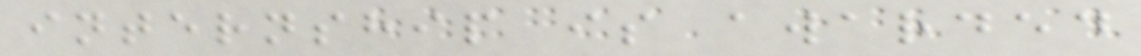internship is awarded
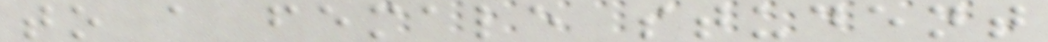to a female student
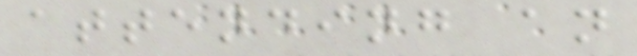attending an
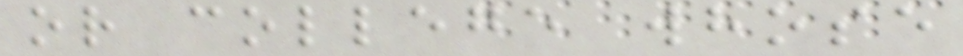or college whose
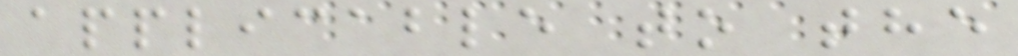applicable to the
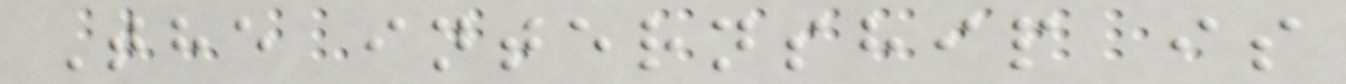The internship is
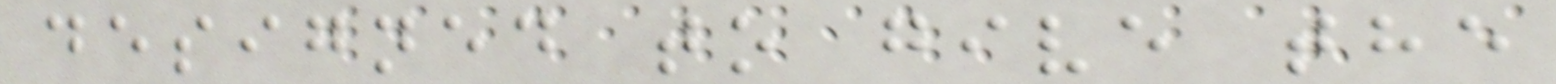designed to give the
